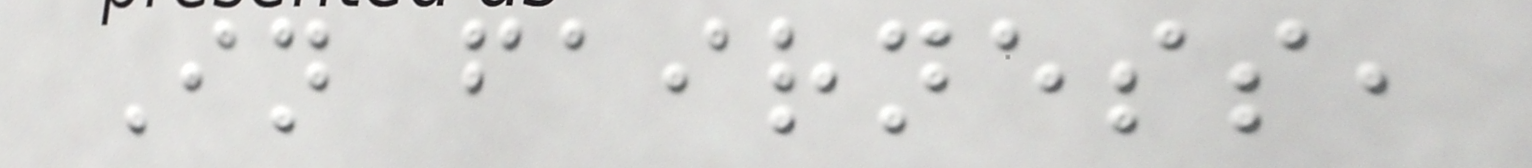In fairness,
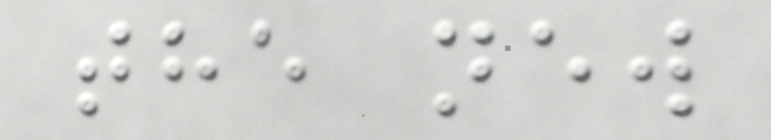the new
